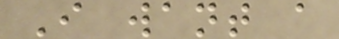I want a
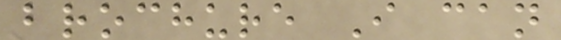brochure I can
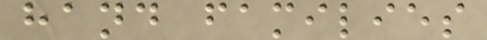hand families
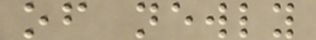of newly
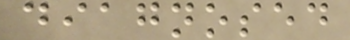diagnosed
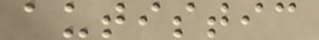autistic
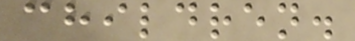children.
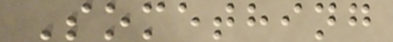Something
